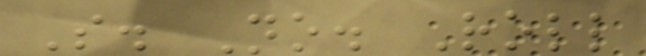S. No. Roll
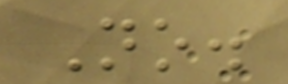No.
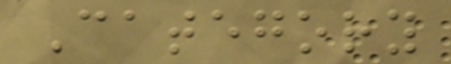Category
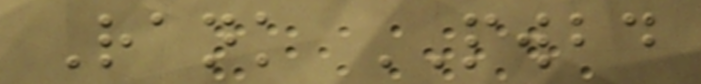Rank PWBD
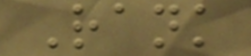Rank
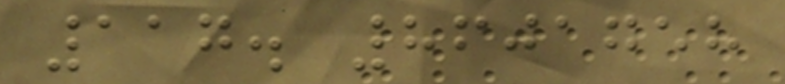117. 8601758
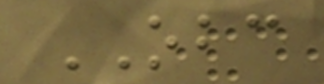OBC
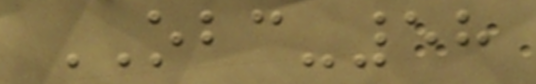OBC-58
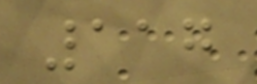117
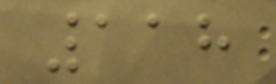118
